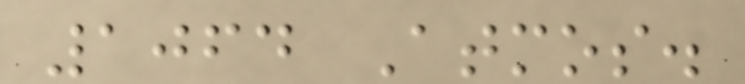1064 Atmos.
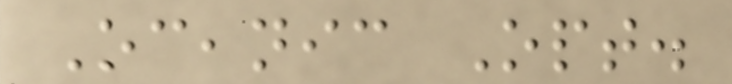Oceanic Opt.
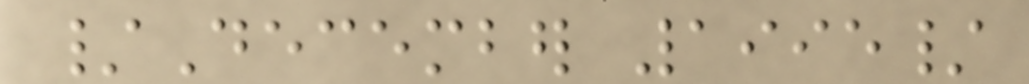/December 1995/
